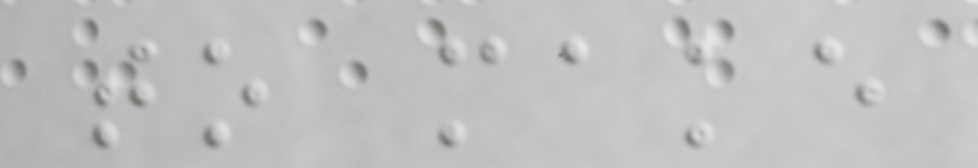to make
